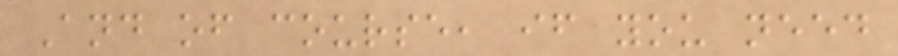And of course, if you need
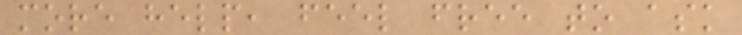more help, feel free to ask
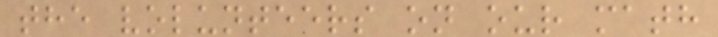the volunteers on our math
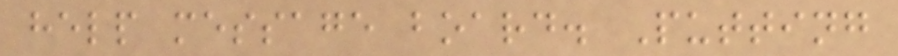help message board. Putting
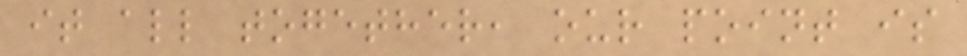it all together, our point is
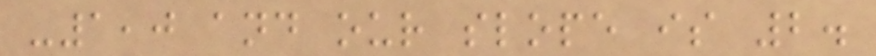-1,0 and our slope is 2.
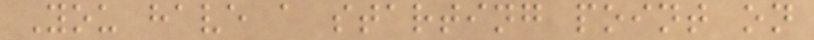You have a starting point on
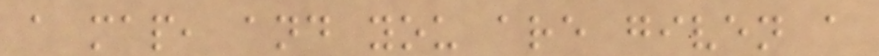a map, and you are given a
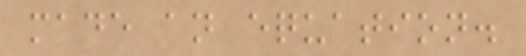made an equation.
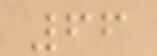66
